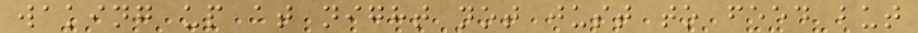waking up at night not just to feed but
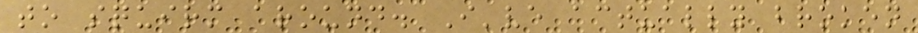to squirm around. I've actually broken
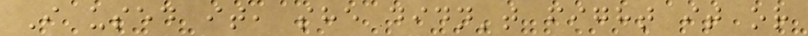I used it, she didn't fight it or
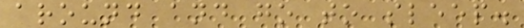around and go to sleep.
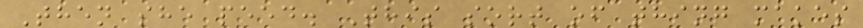Then she peed. This sort of thing makes
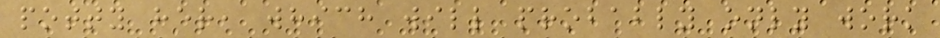potty her, which will probably only work
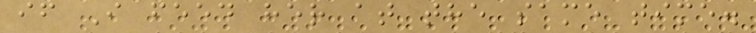if I feed her at the same time.
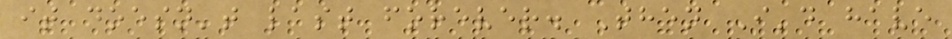it doesn't last forever. Then I'd have
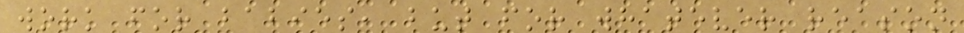work for babies, but for whatever reason
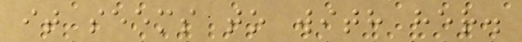it seems to with her.
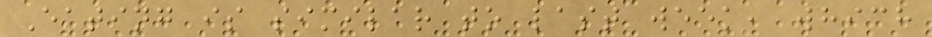Eating is similar to last week, which
